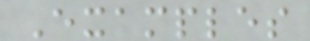Examples
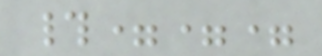#===
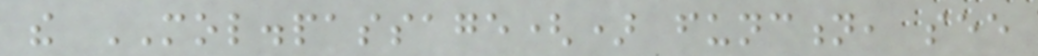the MOL.passage() function, see
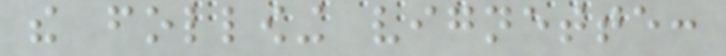the following vignette:
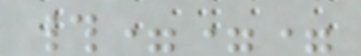#===
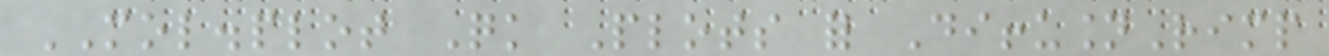MOL.plot Quick Plots for DiffusionRimp
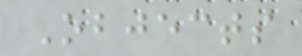Objects
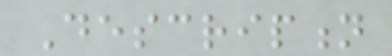Description
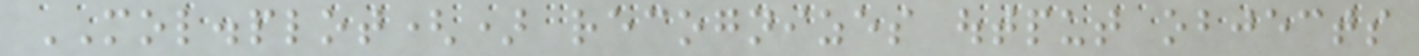MOL.plot() recognizes output objects
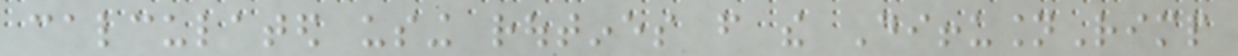calculated using routines from the DiffusionRimp
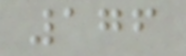176
